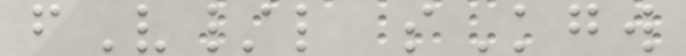fV/l sKgw
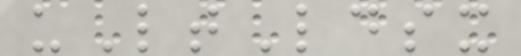uLtLdsx
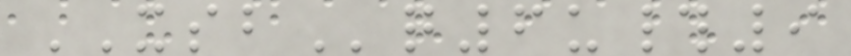XSBq6u#9
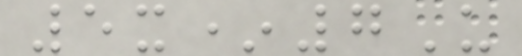5x*7U
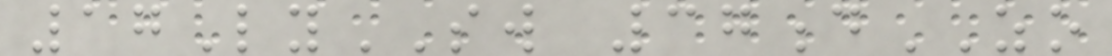17LySW 37dZO
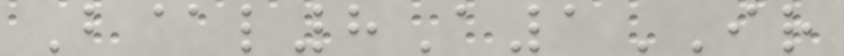B@l8A1IR
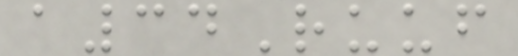a34Ruuf
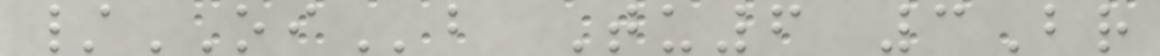/OIb Tu6 3Br
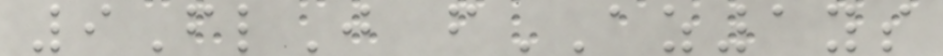9FlJ fAZ1ys
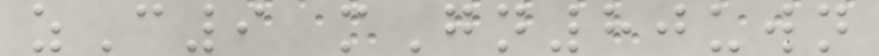zC9 mGn80uwn
